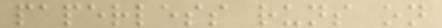paperless runs on
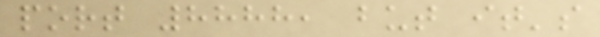port 8888, but it's
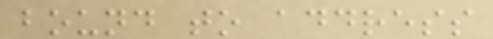bound to address
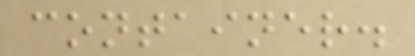container.
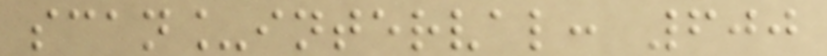scan_interval: 600
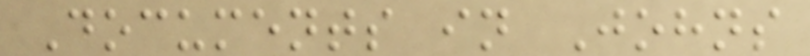Documents in Johns
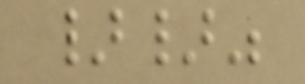}}"
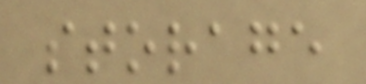storage
